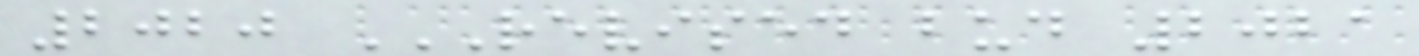2020 REVISED BUD 2021
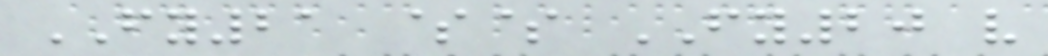FY21 $$ FY20 v
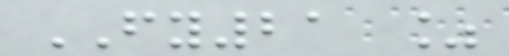FY21 %
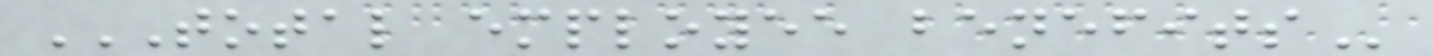TOTAL EMPLOYEE BENEFITS
